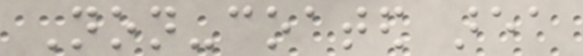Non-coated area
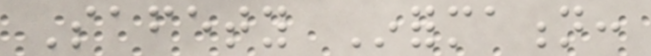Safety Information:
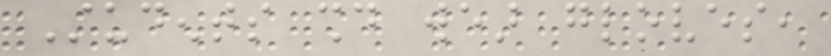Students should wear gloves,
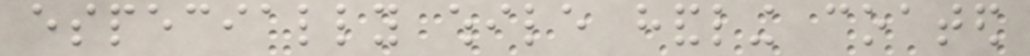especially while handling coated
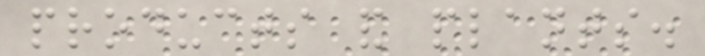products and plants.
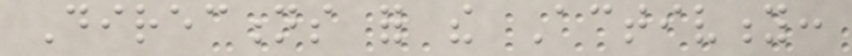Directions for the Activity:
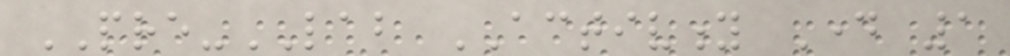PRE-LAB ACTIVITY Day 1
